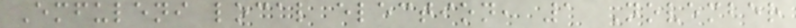Emfuleni local election, 1 November
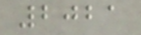2021
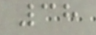38
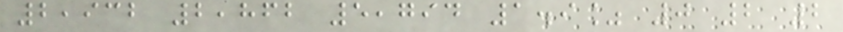2,932 2,862 5,794 1.9% 0 2 2
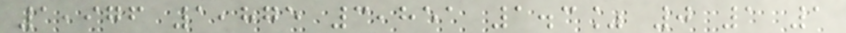1,976 1,875 3,851 1.3% 0 1 1
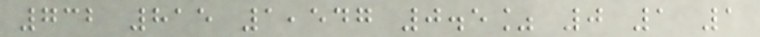732 815 1,547 0.5% 0 1 1
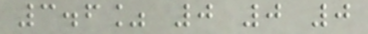3.6% 0 0 0
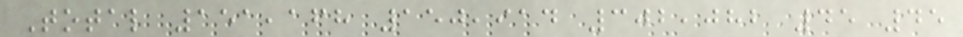Total 151,168 150,914 302,082 45 45
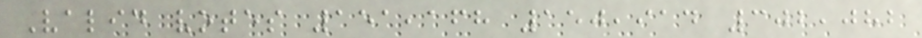Valid votes 151,168 150,914 302,082
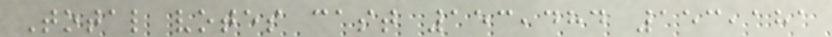Total votes cast 153,484 153,181
